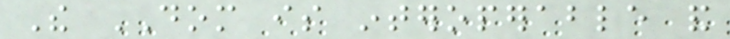The DOM is interoperable and
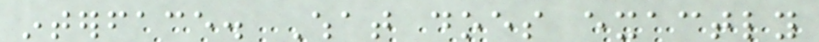interface. What does exactly
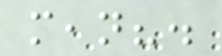mean?.
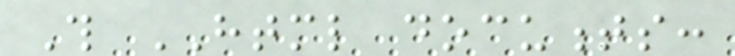This HTML documents:
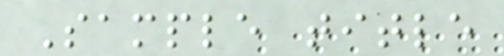Sample title
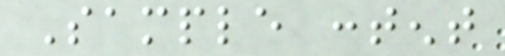Sample content
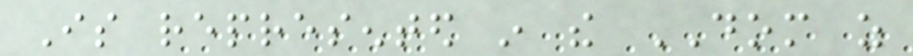Is represented in the DOM as
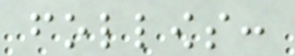follows:
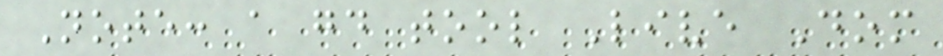Note: a good tool Live Dom
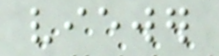viewer
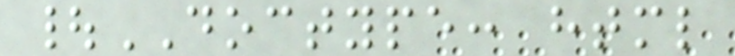|DOCTYPE: html
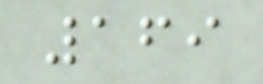169
